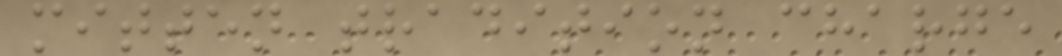mitten tradition charge
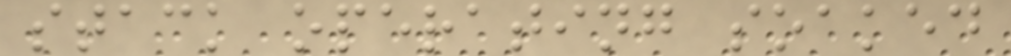stack operating soaked
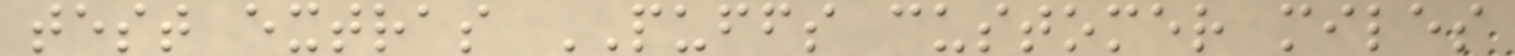test extras PUFFS customer miles
